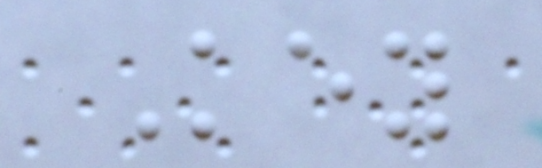Key
